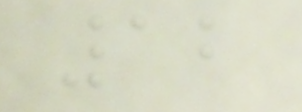12
